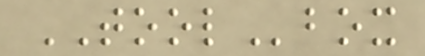TOOLbox
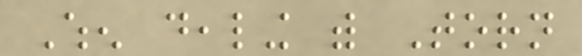When dealing with Torn
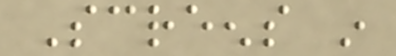Screens in
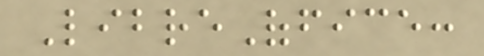LibreOffice:
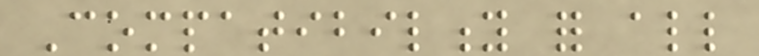Compatibility for all
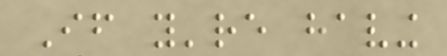If you're having
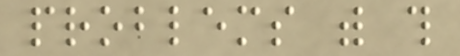problems with this
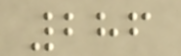286
